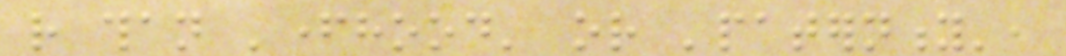rather than 'fatherhood' or 'paternity',
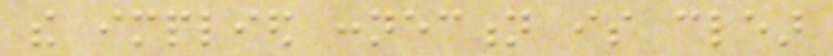the implied connection is clear
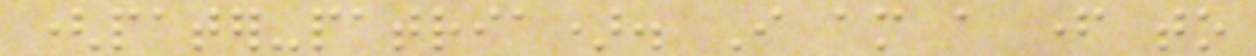(pater-patria). I am a father to
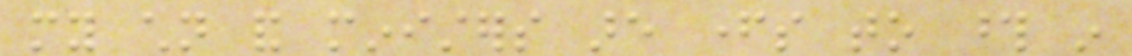my children and ministers are fathers to those in
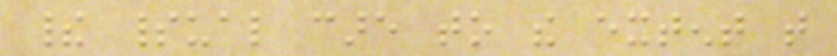their spiritual care to the extent that
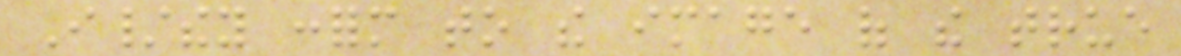I/they conform to the image of the true
